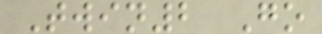Twin2 Go
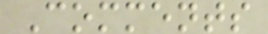Comments
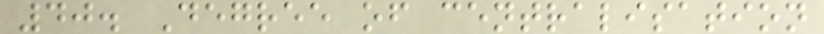40. Degree of centralisation
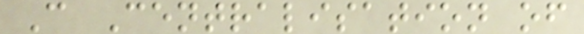C Centralisation of
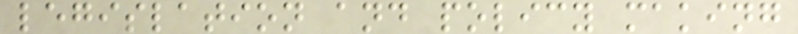legislation and policy making
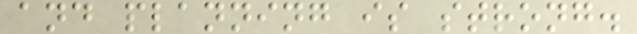and planning is strong.
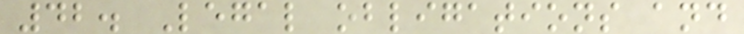42. Legal obligations and
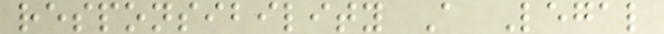responsibility A Legal
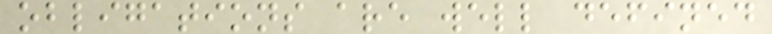obligations are well defined
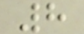8
